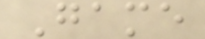Game
